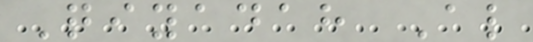Qiyadah Al
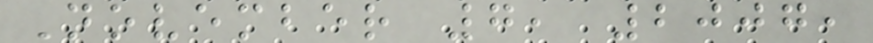November 7, 2007,
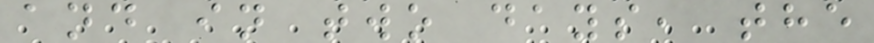and in two days, the
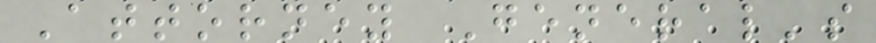Attorney General's
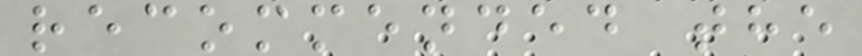recommended the
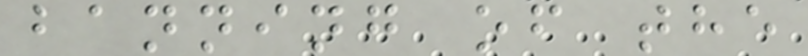banning of the
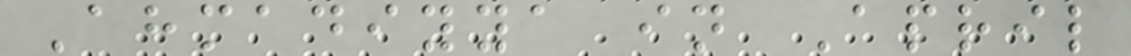Ahmadiyya in April
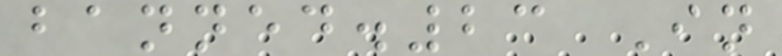banned.23 In
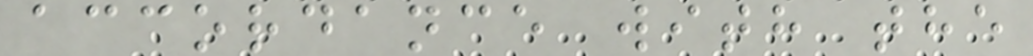accordance with the
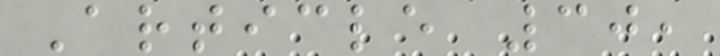Article 30,
